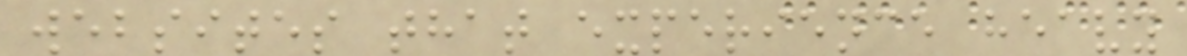websites that experience heavy
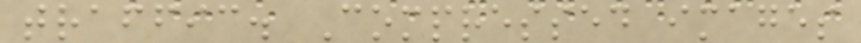traffic. Compressed images
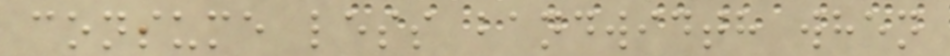consume less bandwidth when
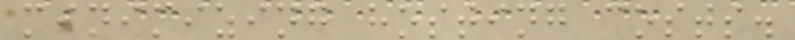minimizing hosting costs.
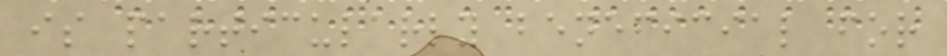is particularly beneficial for
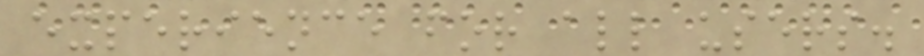experience for all users.
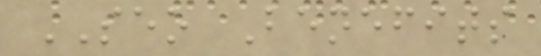SEO Benefits
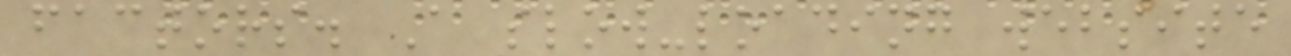factors. A slow-loading website
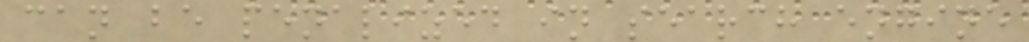can be penalized in search engine
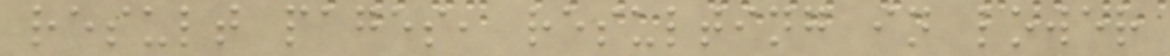result pages, resulting in lower
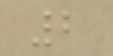2
